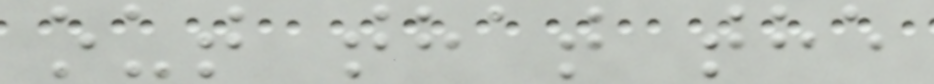out that the
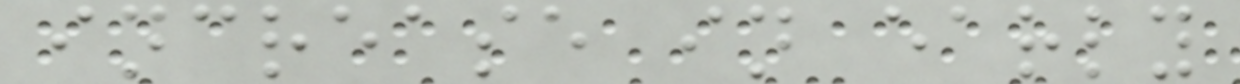increase in early
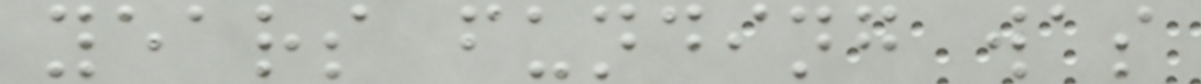years funding was
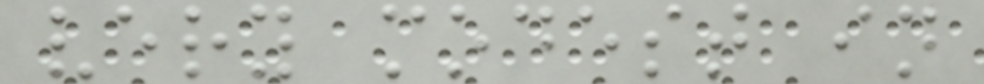very modest in
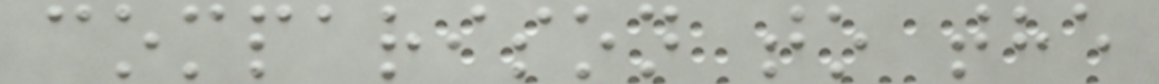comparison to the
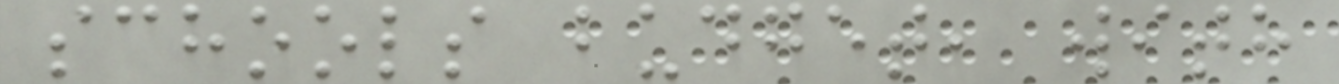schools budget, with
